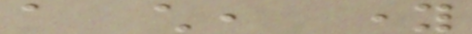a child, young
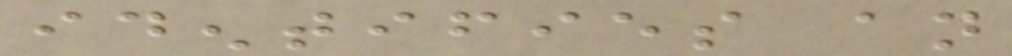identifies an
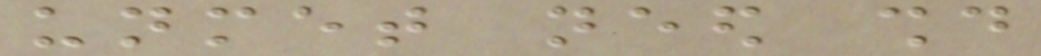unmet need should
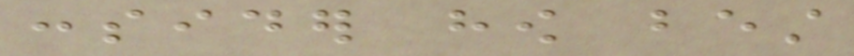consider how best
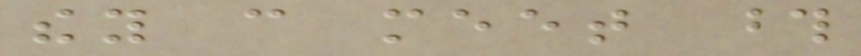they can meet those
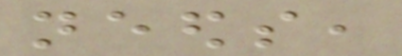needs,
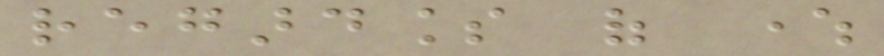regardless of where
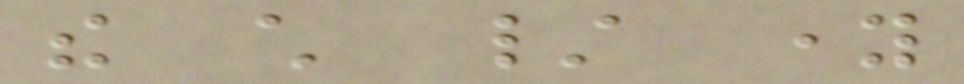the child / young
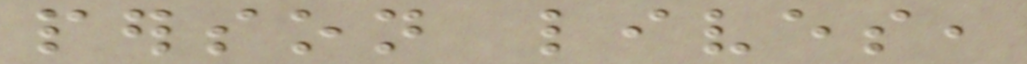person lives,
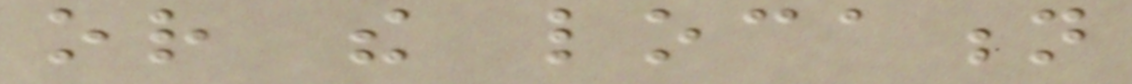or the location
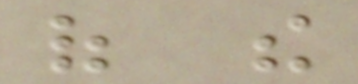of the
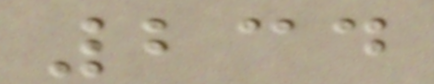234
